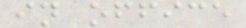in office
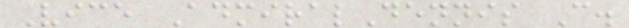Vice AdmiralDennis C.
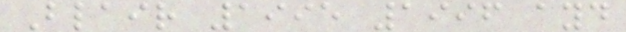Blair 1995 1996 ayd
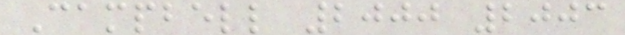Campbell 2000 2003
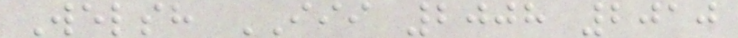Welsh III 2008 2010
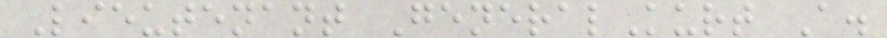Lieutenant GeneralKurt A.
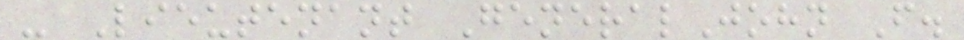- Lieutenant GeneralJohn F.
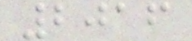2016
